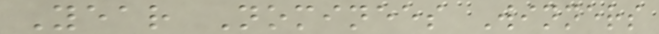Year Nominees Winners
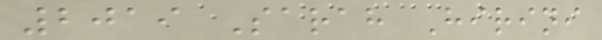2019 Sarah Hirini
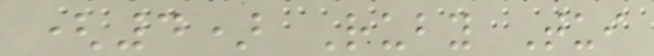(4) Ruby Tui
